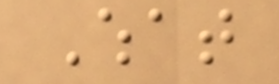What
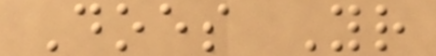Does Your
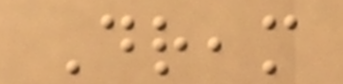Dream
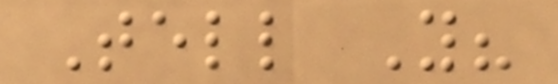Tell You?
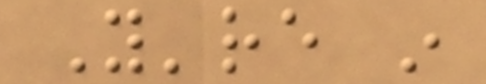You're in
